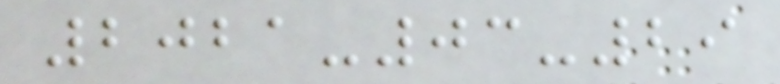2021-03-29
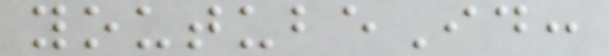youtubeId:
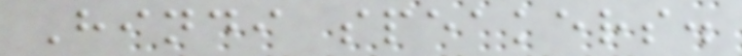Hindi speakers.
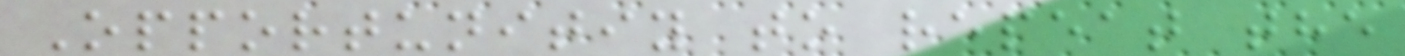Opportunitiy to repeat the
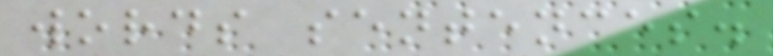words sentences.
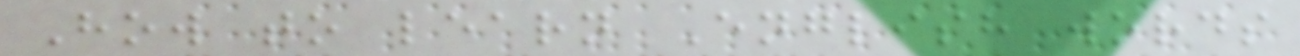How to learn English words
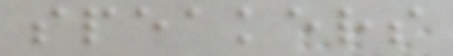speakers
